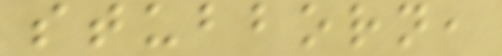stubborn,
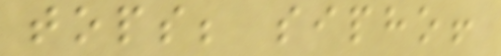tops; sipho!
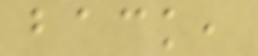back,
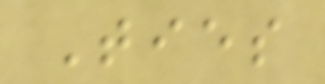Ties
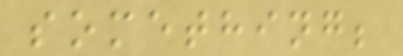something;
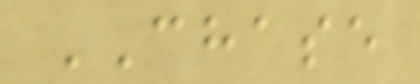CHASE
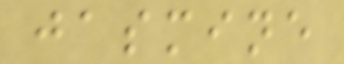jasmine
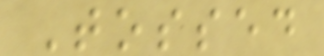Tossed
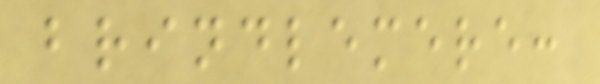brindlemere:
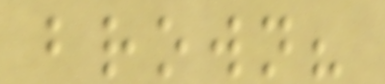brown?
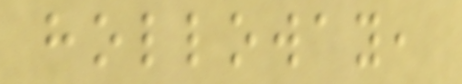holloway,
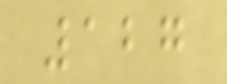127
